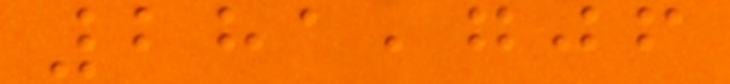281,706
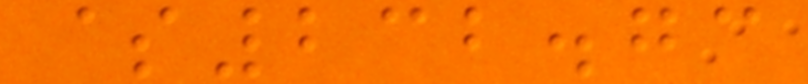$232.73
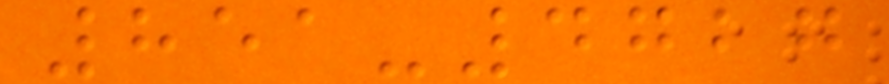851-4727
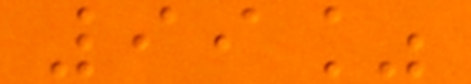99%
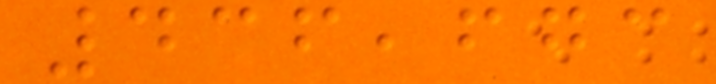436,673
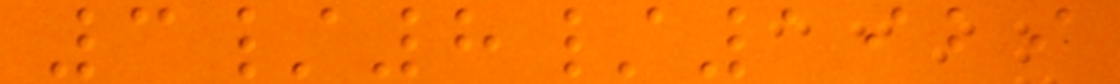3/8/1929
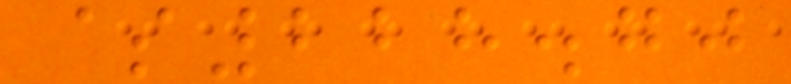$228.70
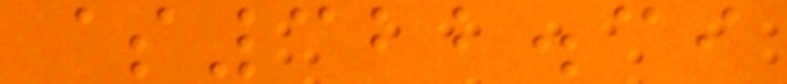$322.39
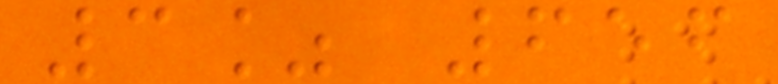3% 656
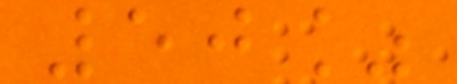50%
